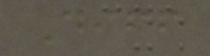Diff
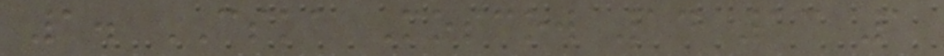1. CSKA Moscow 14 13 1
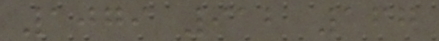1079 912 167
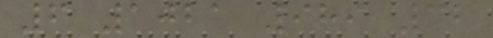6 1021 989 32
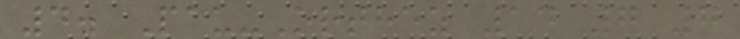4. Pau-Orthez 14 7 7
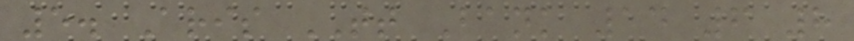5. Aris TT Bank 14 6 8
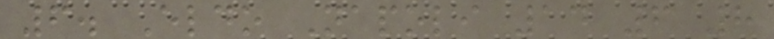6. Eldo Napoli 14 6 8
